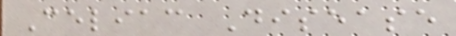Celiac Disease
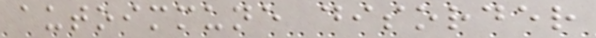autoimmune disorder
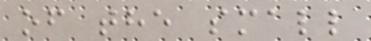of the small
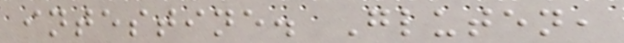intestine. Gluten,
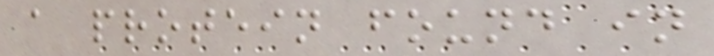a protein found in
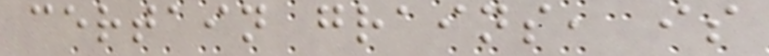certain grains, is
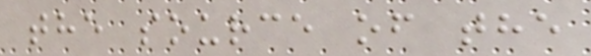the source of the
